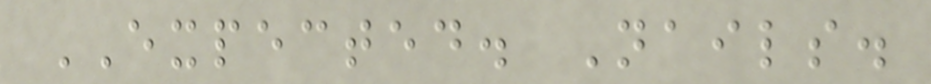EXPECTED. Nails.
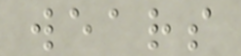wears
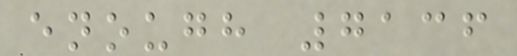enough 7136
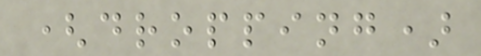(dropping)
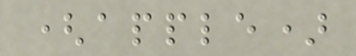(apple)
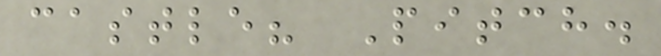castle? Pitch.
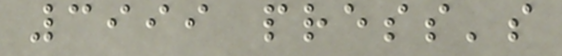3999 press's
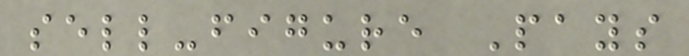sell-figure Pays
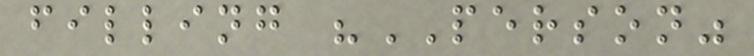filling "PERSON"
